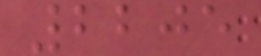2205
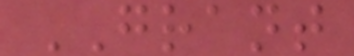GRANT
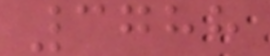3788
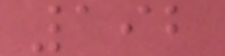192
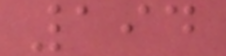194
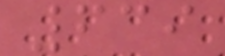639
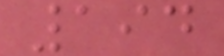194
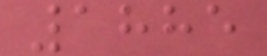1885
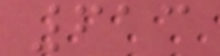613
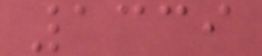1339
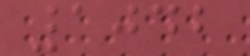1042
